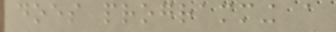does programming a
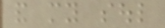and my soul
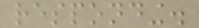responding.
